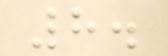8.
